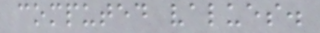computed values.
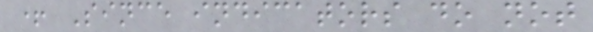+ Since indicators do not
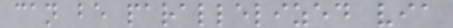can be parallelized via
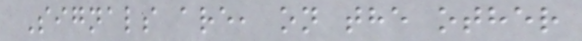Signals are, on the other
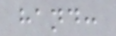hand:
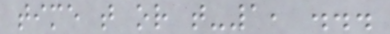time t or t-1, ...
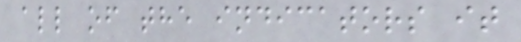all of the indicators it
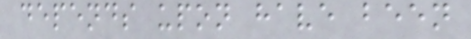depends upon have been
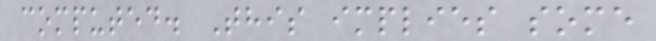computed. This implies some
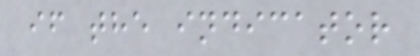if the indicator
